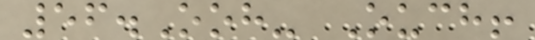56.Ooh- Ouch!
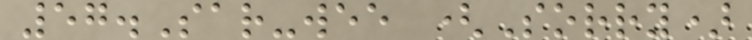57.Sar-wee (Sorry)
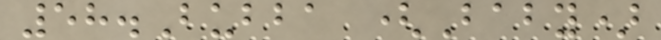58.Bubba (Baby)
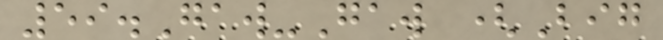59.Gaw-Gaw (Big
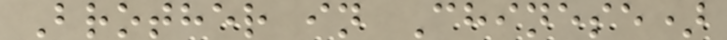Brother in Chinese)
